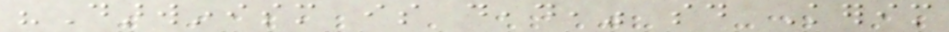"Darwinism is dead," said Kerim
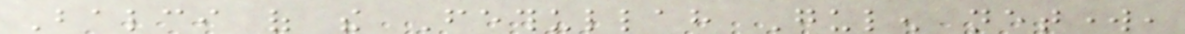Balci of the Fethullah Gulen network,
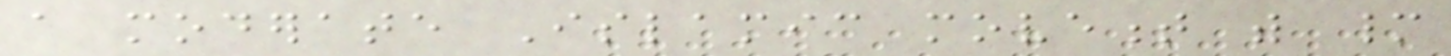a moderate Islamic movement with many
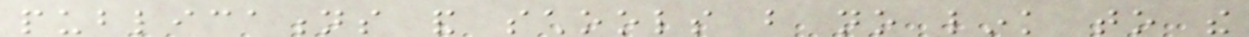publications and schools but no link to the
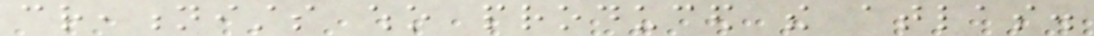creationists who produced the atlas.
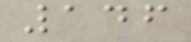146
